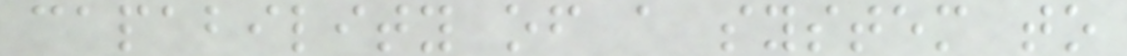capability of a system to
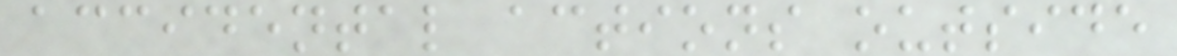accidental actions outside
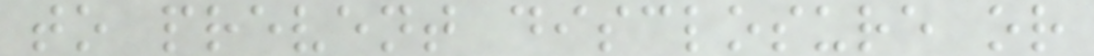to prevent disclosure or
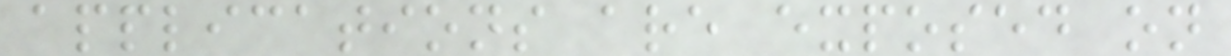applications are exposed on
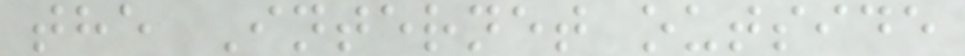the Internet outside
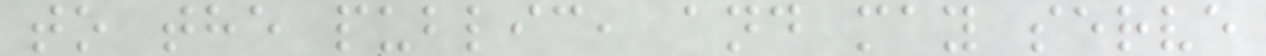to the public, and may serve
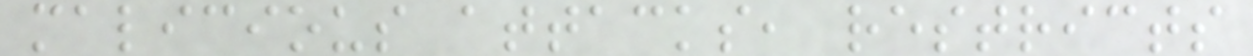malicious attacks, restricts
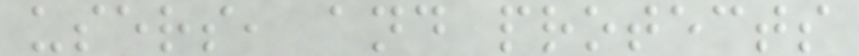users, and protects
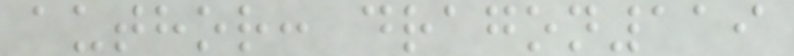author: dragon119
